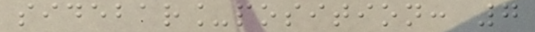sidebar_position: 7
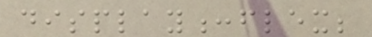display:flex;
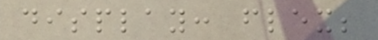display: flex;
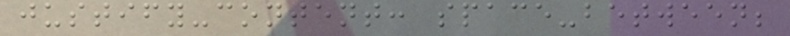justify-content: space-between;
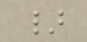}
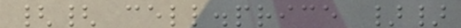{{ cell.price }}
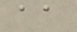aa
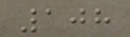108
